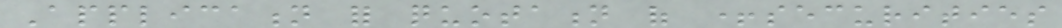Application for quotation of +securities
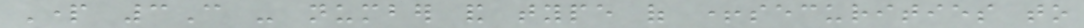Part 3C - number and type of +securities to
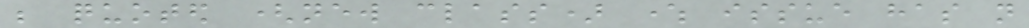be quoted (new class) where issue has not
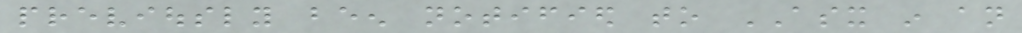previously been notified to ASX in an
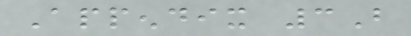Appendix 3B
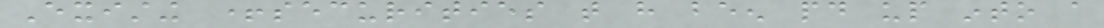Existing +securities that have been paid up into a
